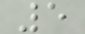5
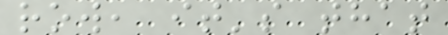row, it's that
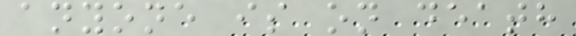anyone is on death
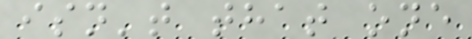isn't that one
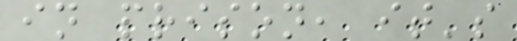in prison, it's
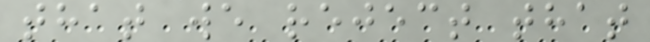that we reject that
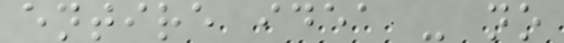entire idea - no
